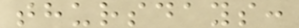thursdays:
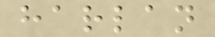harlan
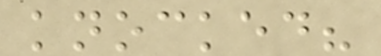knocked?
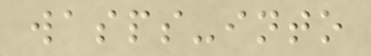wasps-into
